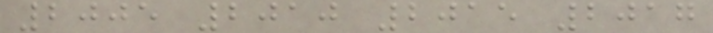2005 2010 2015 2017
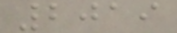2019
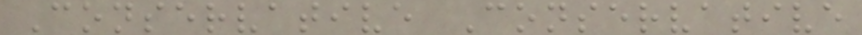Conservative Conservative
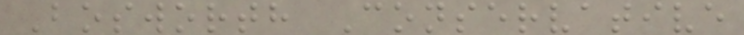Bosworth Conservative
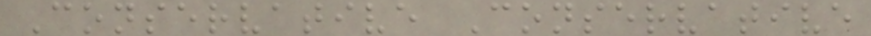Conservative Conservative
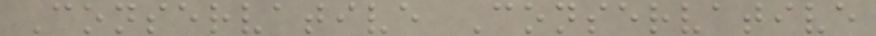Conservative Conservative
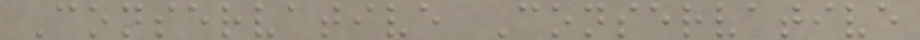Conservative Conservative
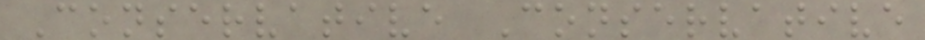Conservative Conservative
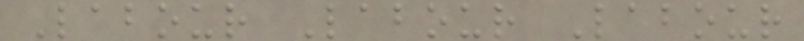Labour Labour Labour
